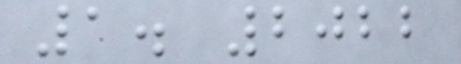1. 2022
